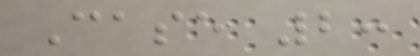Case 2:
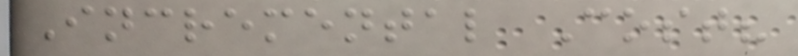Incremental Cost?
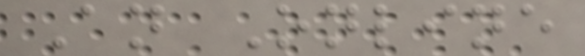An Online
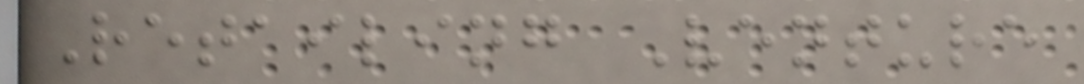Retailing Venture
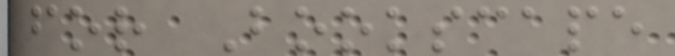for Bookscape
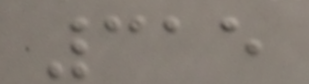315
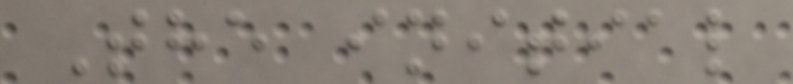The initial
